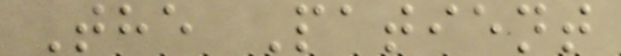The Patient
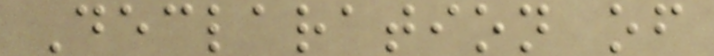Declaration of
